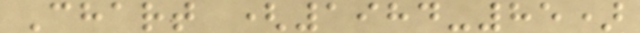Chart (1984-85)
